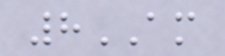8AM
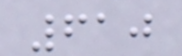610
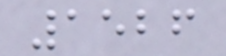1526
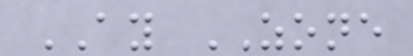AY ZONE
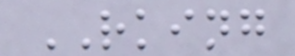RKING
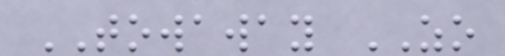TOWAWAY ZO
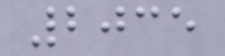2035
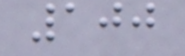100
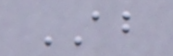AB
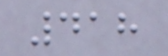418
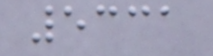5331
